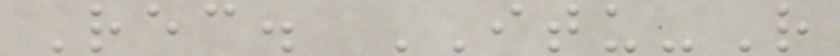Rec. ITU-R
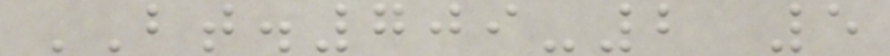BT.709-2 5
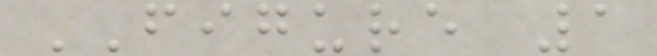FIGURE 1
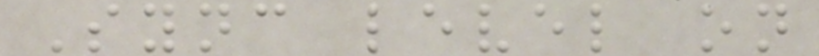Sync level on
